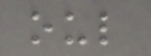oul
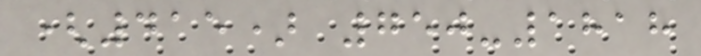(415) 750-1818
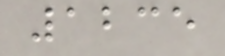1235
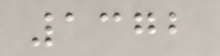1372
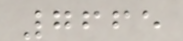7665
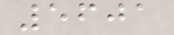5601
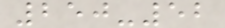250-52
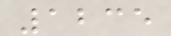1235
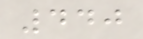440
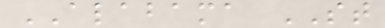ALABAMA ST
